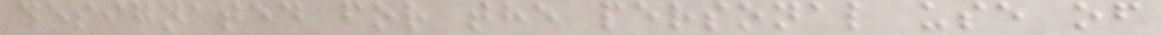designated for the personal use of
